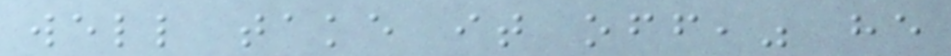well take it off," he
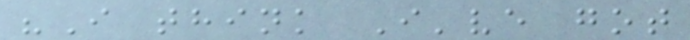"I think I've got
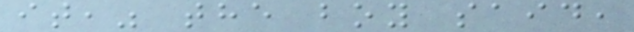it," the boy said,
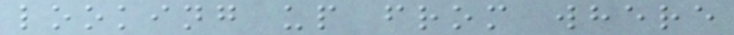looking up from where
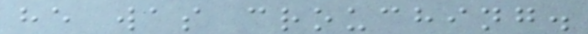he was crouching.
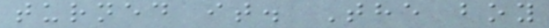turned it. The boy
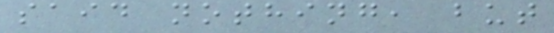said nothing, but
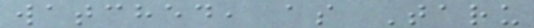watched, as Taru
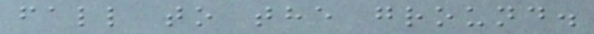fall to the ground.
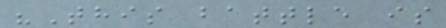"This battle is
